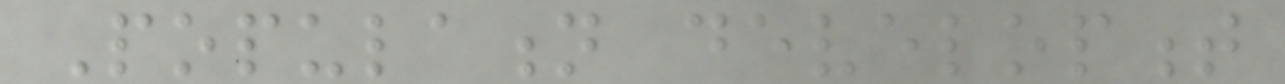Population development
